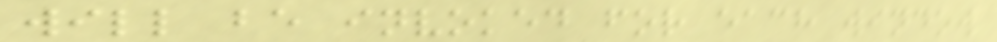will be invoked for each window
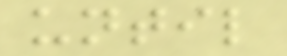until
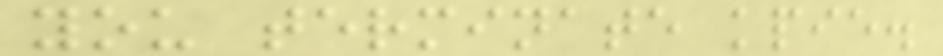you terminate kpie.
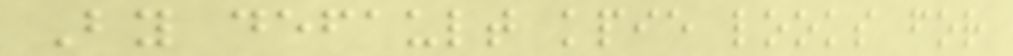By default kpie looks for
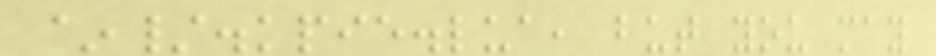~/.kpie.lua, but you may
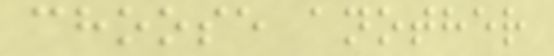choose another
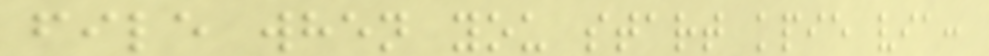file when you start kpie via:
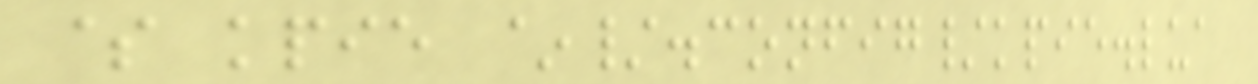$ kpie ~/.config/kpie.lua
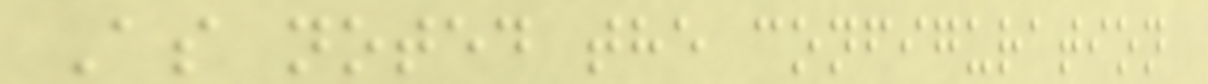As noted the configuration
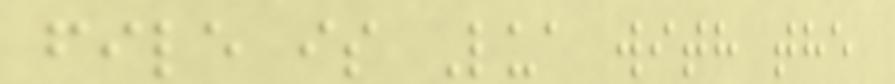file is Lua with the
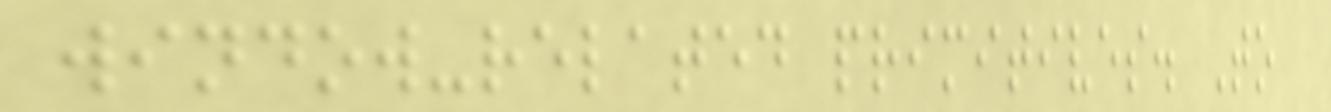window-related primitives. To
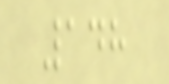148
